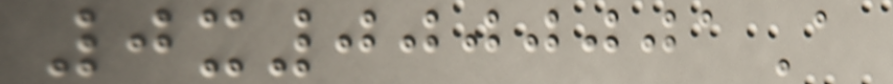0x0000001A
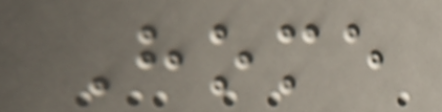Home
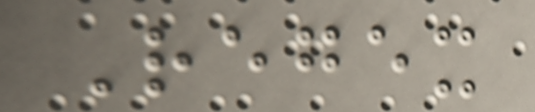Regex
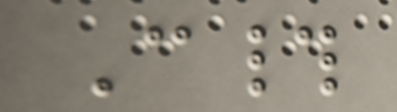C#
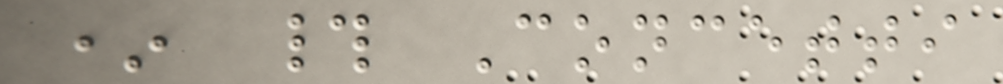* # Concetti
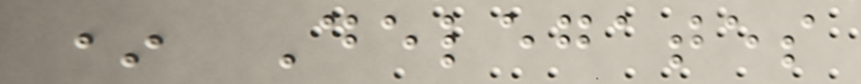* Delegates
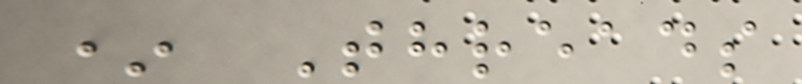* Threads
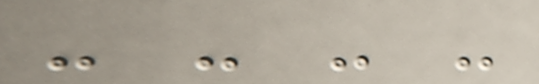- - - -
